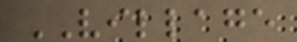VILLAGE
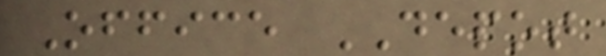Office DEPOT
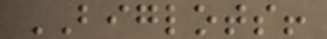BIGLOTS!
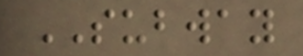SUBWAY
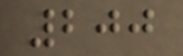200
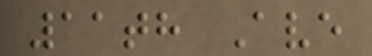11th Ave
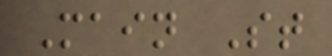Main St
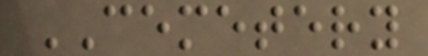CEMETERY
